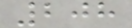208
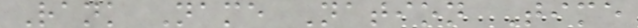Rank Name Nation Time
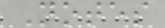Notes
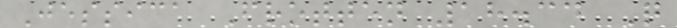Jessica Frotten 18.34 Q
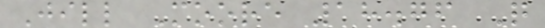Jill Moore 18.76 Q
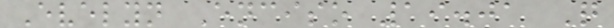Evelyn Enciso 19.01 Q
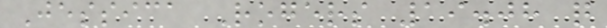Jessica Rogers 19.08 q
